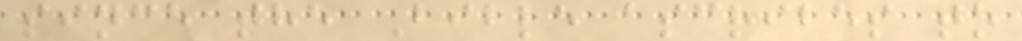since the Bible ascribes to
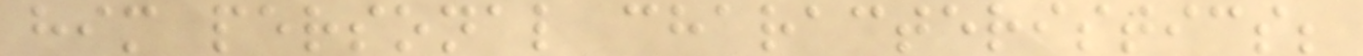him personal characteristics;
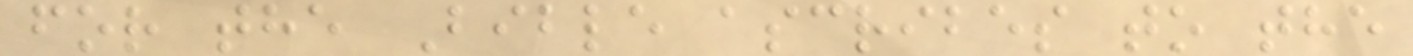for the Bible ascribes to the
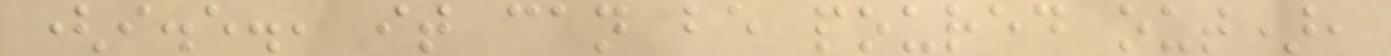(i.e., it can be poured out),
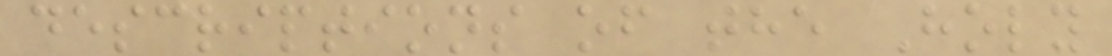descriptions of the Holy
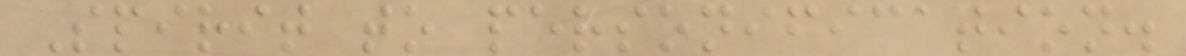Spirit to personification.
